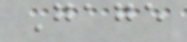Gage
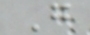G
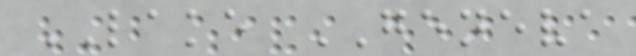LAKE GENEVA
